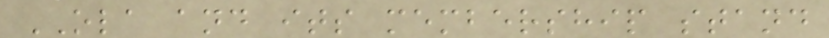OLA and its membership stand
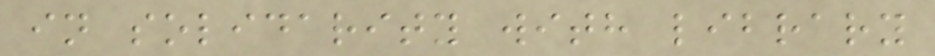in solidarity with library
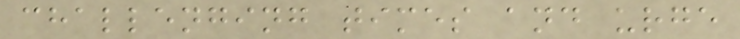challenging times and urge
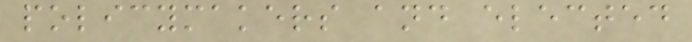policymakers and elected
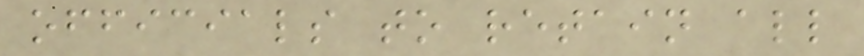officials to retain all
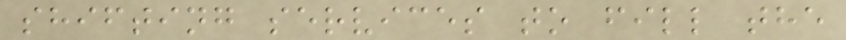shifting services to fill the
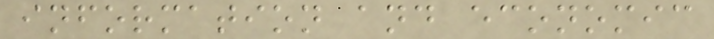information and economic
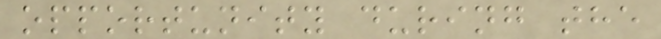opportunity during the
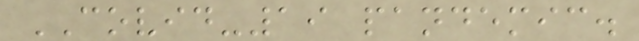COVID-19 pandemic.
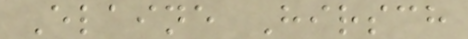Elaine Hirsch
